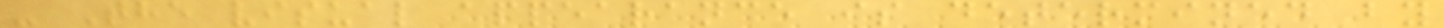- The visual appearance is determined by
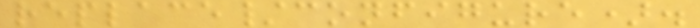replace/configure).
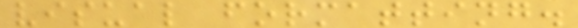visual formatting.
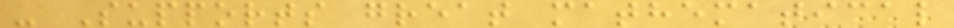- Supports great mathematical
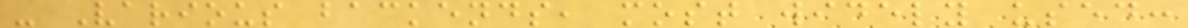- Various backends, most widely used:
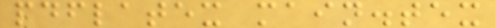pdflatex main.tex
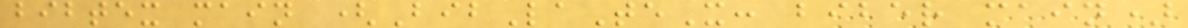bibtex main (BibLaTeX: biber main)
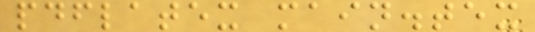pdflatex main.tex
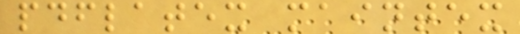pdflatex maintex
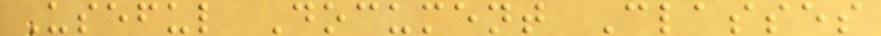Useful Document Classes
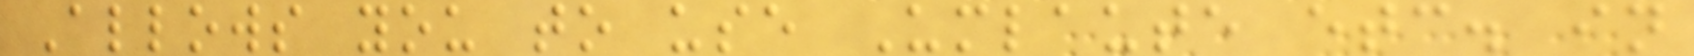Allows you to use Umlaute etc. in
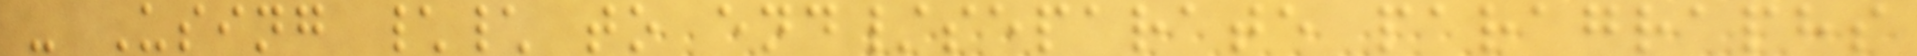- Using \\ to end/separate paragraphs
